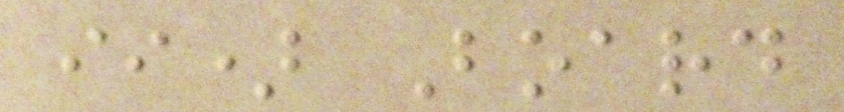ii) Board
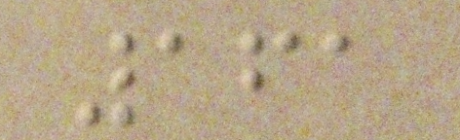161
